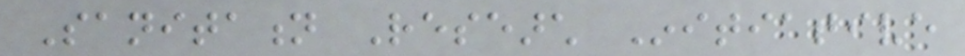Sanitation Research Initiative
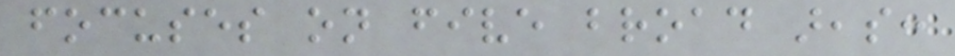focuses on five broad areas:
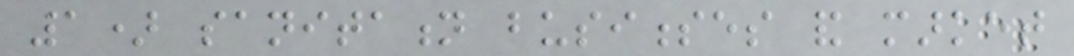1) sanitation businesses and market
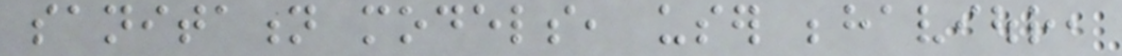sanitation models, user behaviour,
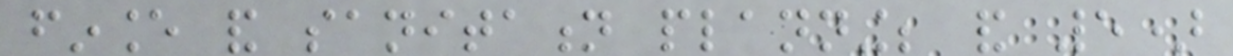finance and sanitation planning; and 5)
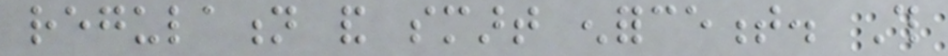regulation and smart enforcement. This
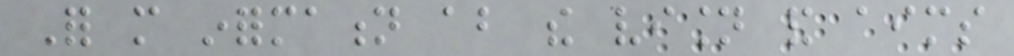For more information about the vision and aims
